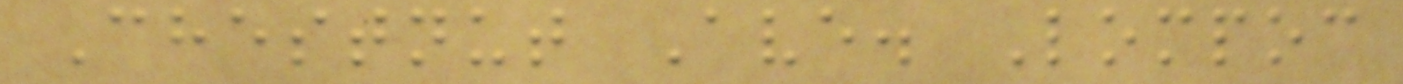Chestnut Ave. Lompoc
